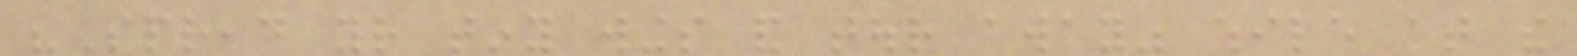"Spread your tiny wings and tour away" while at the
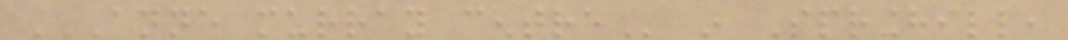ANNE MURRAY CENTRE in Springhill,
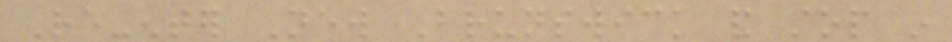Re-enter New Brunswick and stop in
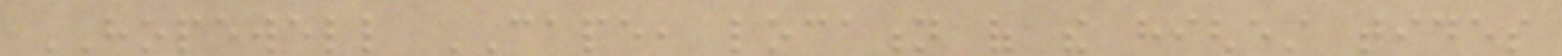HOPEWELL CAPE, location of the highest tides
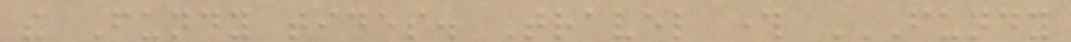the Fundy tides. Travel through FUNDY
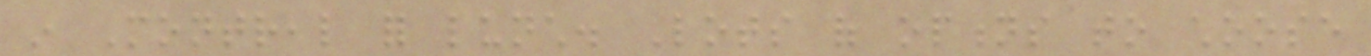in Montreal for lunch. Lots of options to choose
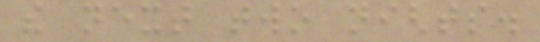the next two nights.
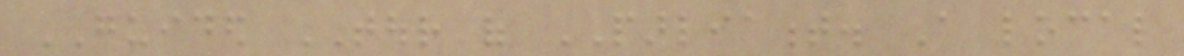GUIDED TOUR of PARLIAMENT. A local
